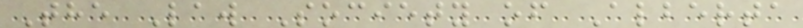The Law Society of Alberta
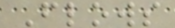Flows
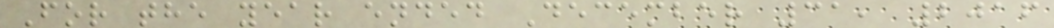For the year ended December 31, 2016
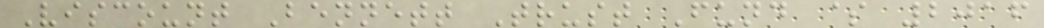Viscount Bennett Trust Fund $ 2016
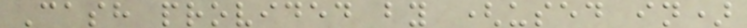Cash provided by (used in)
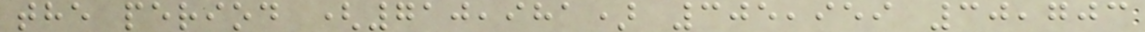the period (710,981) 305,959 30,703
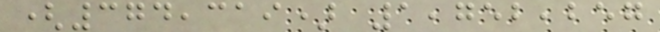(374,319) 1,752,257
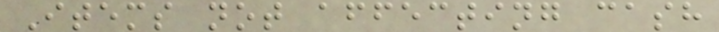Items not affecting cash
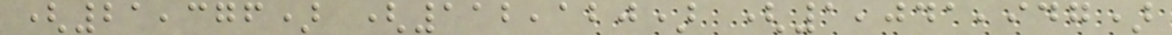(21,376) (112,120) (1,041,947)
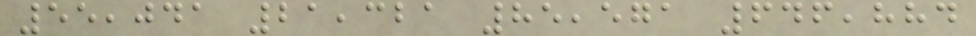55,041 21,321 85,571 646,884
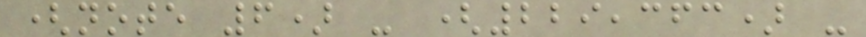(note 6) - (229,363) -
